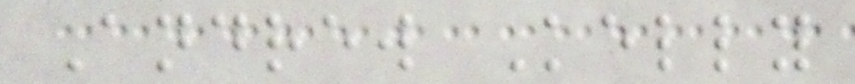Andrew Kelly
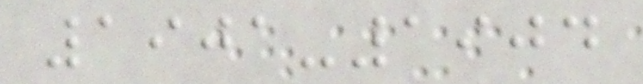1901-1904
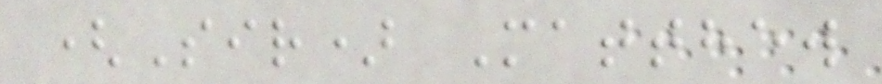(Sir) Matthew
